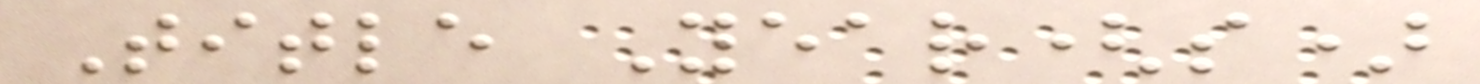Title Year(s)
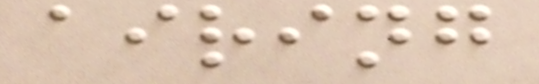airing
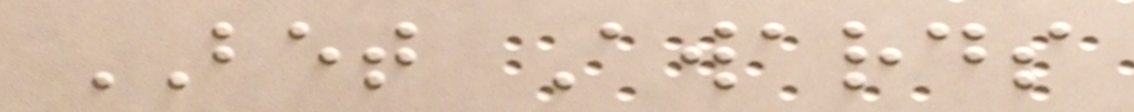BET Awards
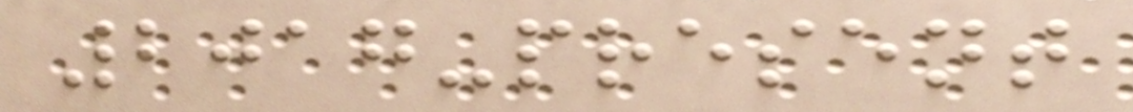2017-present
